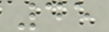45
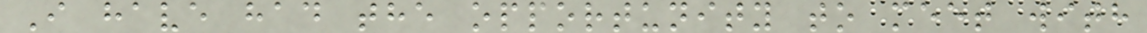I have had the opportunity to meet with
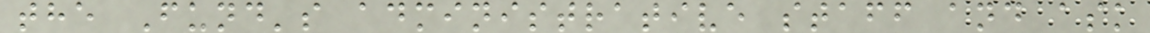the Fund's administrative staff and ask
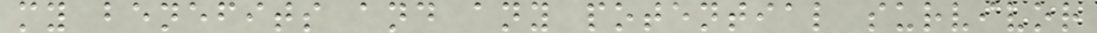my benefits and any potential survivor
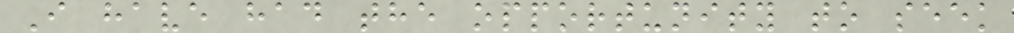I have had the opportunity to seek
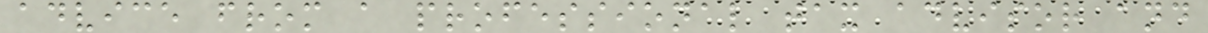advice from a professional tax advisor and
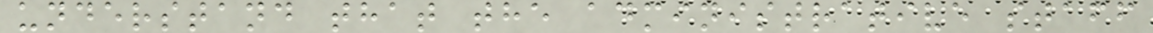understand that the administrative staff
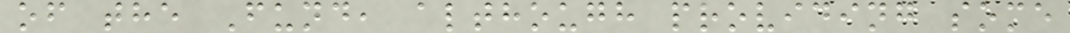of the Fund, although providing some
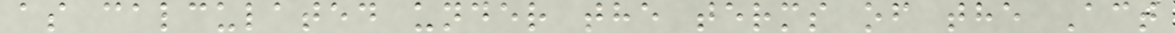as calculated under the terms of the Act
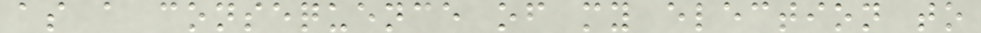as a consequence of my election to
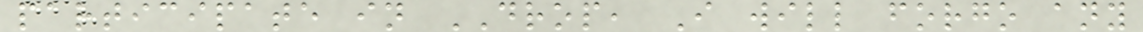participate in DROP, I will forgo any
